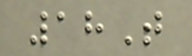18T
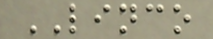LINCO
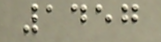1457
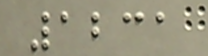1231
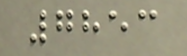7853
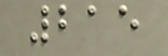215
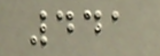441
